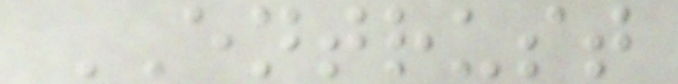ENTRUST
